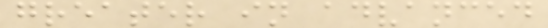greater in advanced
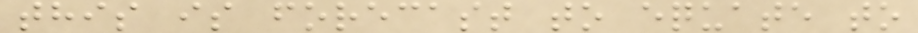this is forecast to equate to
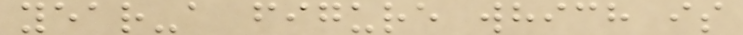year-a figure which is
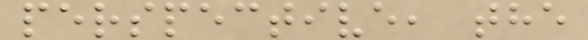perspective, the
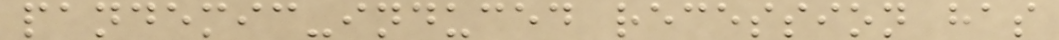pandemic-induced recession has
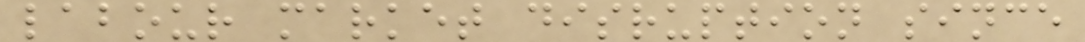labour market disruption since
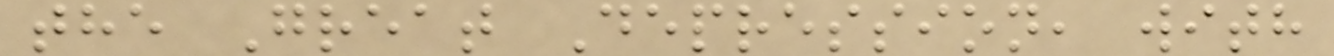the Great Depression, with
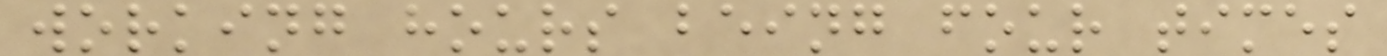working hours being four times
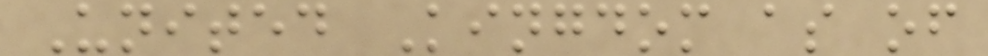United Kingdom as of
